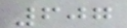607
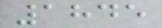1845
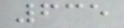635
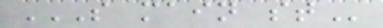S MAIN ST
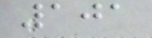101
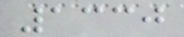1330
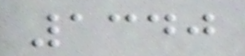1340
